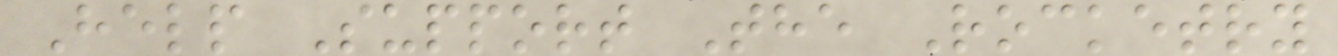Help Support The Rocketry
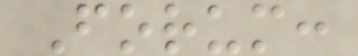Forum:
